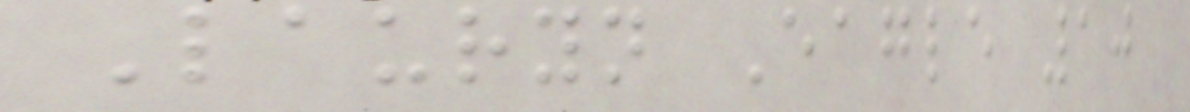Lauryn Eagle 10
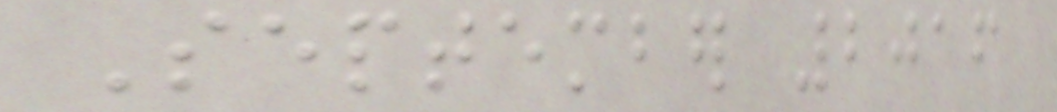September 2016
